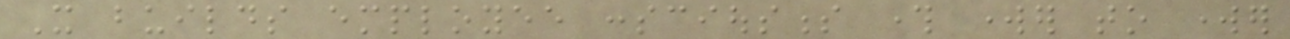It builds employee consciousness through worker to worker
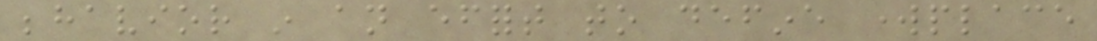behavior in an effort to define workplace
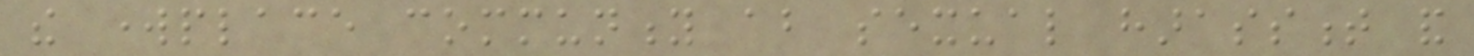the workplace community about sexual harassment and
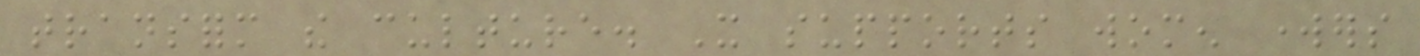transform the culture. It supports women workers
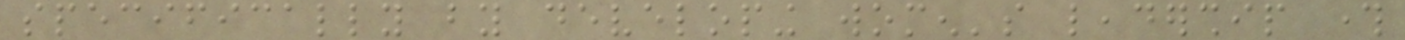specifically by developing women's leadership through
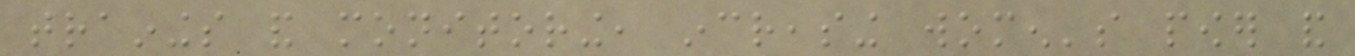trainings and monitoring, increasing women's power and
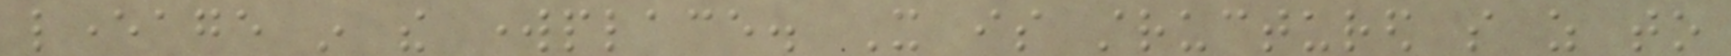leverage in the workplace. It is structured so as to
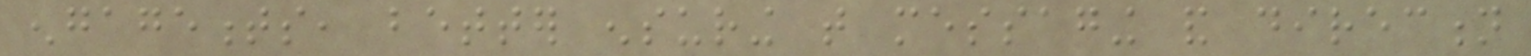engagements, better ensuring that messaging and direction
